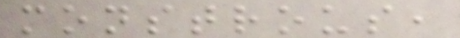monstrous,
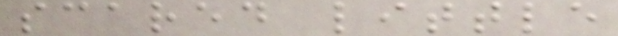scared little
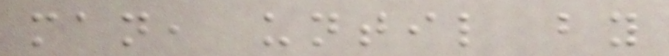man, until by
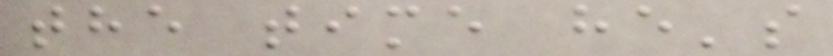the time he's
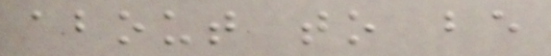about to be
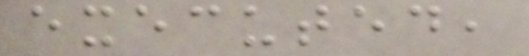executed,
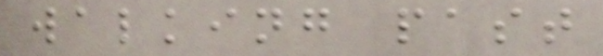walking past
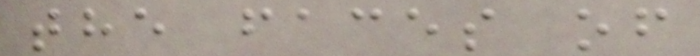the faces of
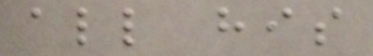all his
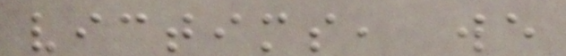victims, we
